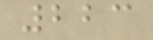223
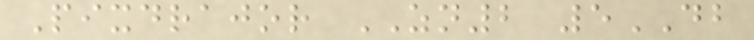Pixdrajor ZN2 5DB
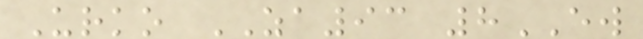Urko ZA93 8EW
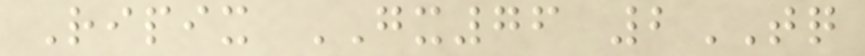Ripix GX76 2TQ
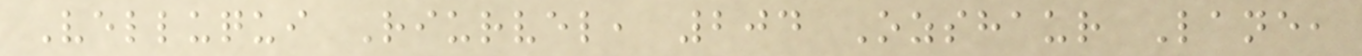Velluqui Riurvel, 204 Ozshaur Lane,
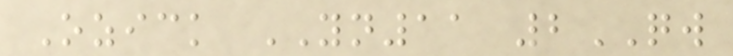Ozick YN11 2QW
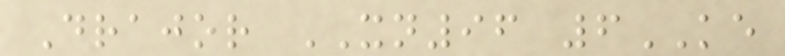Drajor XN96 6KE
